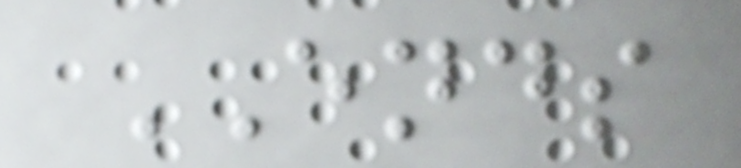ENDS
